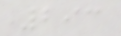293
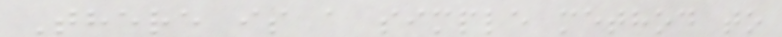There is a simple method to
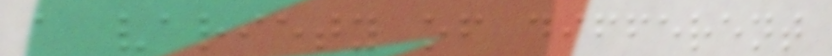a variety of different
